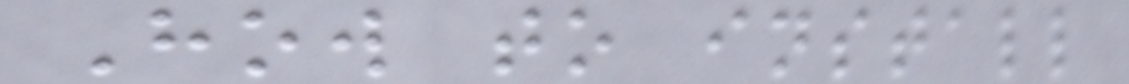How to install
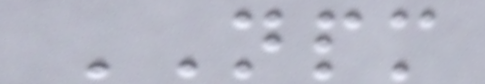NPM
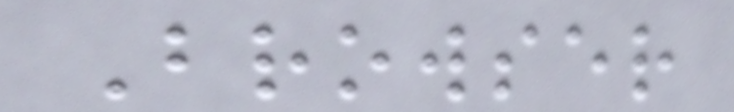Browser
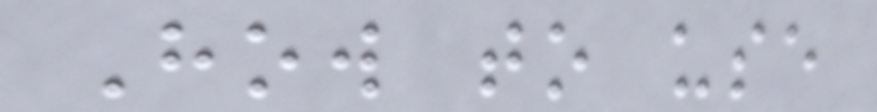How to use
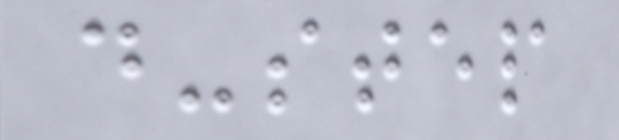d-step
